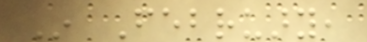In February,
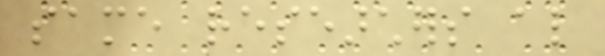same researchers also
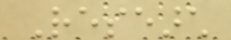Research
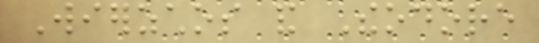Wierzchos and Theodore
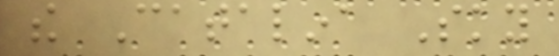the Catalina Sky
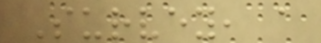Survey, a
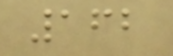162
